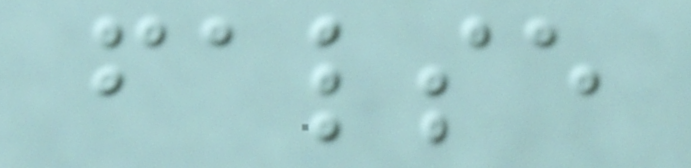false
